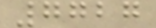7727
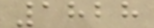1828
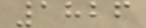1826
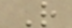R
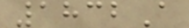1832A
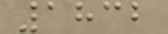1832
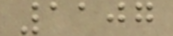1107
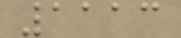1113
